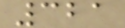321
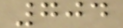704
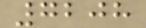7208
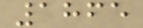1865
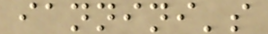iannini's
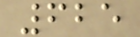625
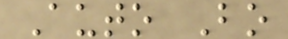Auto Bo
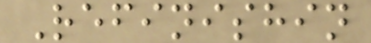Refinishin
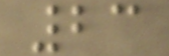23
